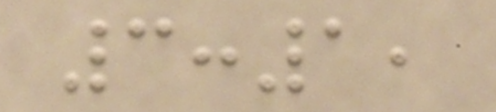3:1,
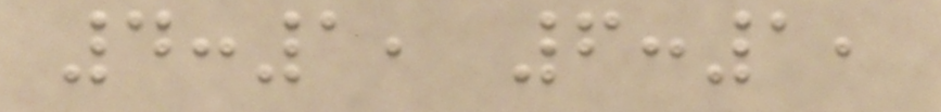4:1, 6:1,
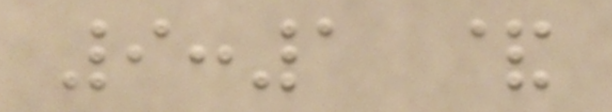9:1 &
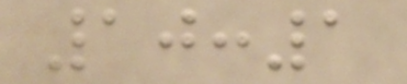10:1
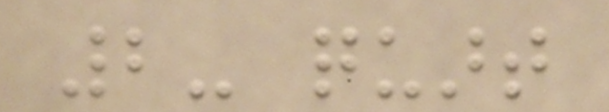2- quart
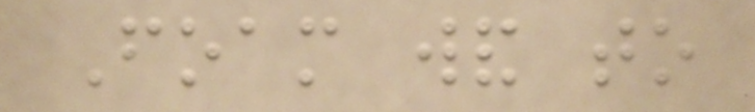Foam wand to
